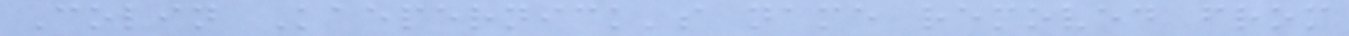Colin Kaepernick's name removed from
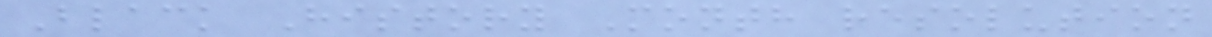Black History Month resolution
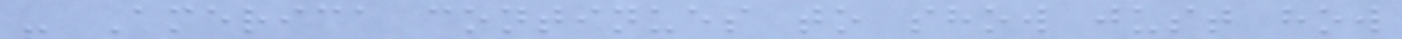- America continues to show just how
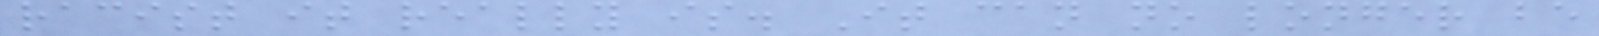racist it really is. It can no longer be
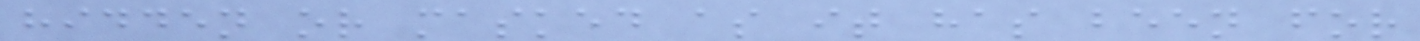hidden or masked as it has been for
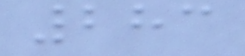283
